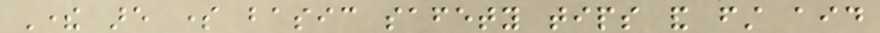There are some basic safety tips and first aid
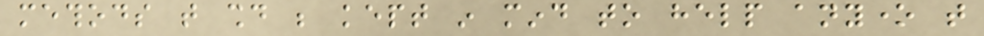methods that should be kept in mind to help anyone that
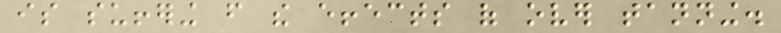is suffering from the effects of over tanning.
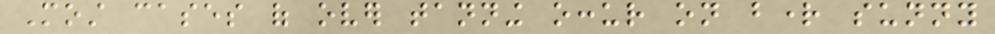Most cases of over tanning occur on bright sunny
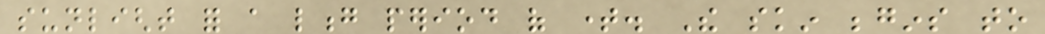sunlight for a long period of time. The skin begins to
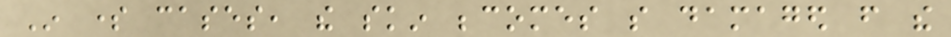In some cases, the skin becomes so damaged from the
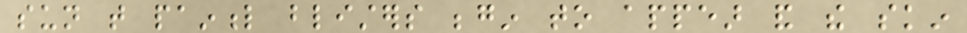sun that painful blisters begin to appear and the skin
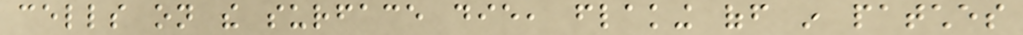cells on the surface die, flaking off in patches
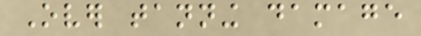Over tanning damage
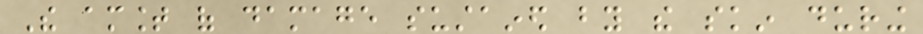The amount of damage sustained by the skin during
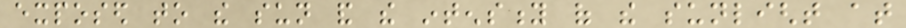exposed to the sun and the intensity of the sunlight at
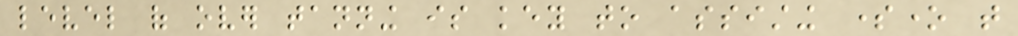level of over tanning is key to assisting someone that
